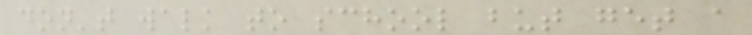don't walk to school but get a
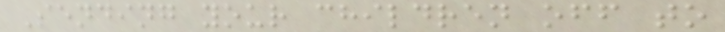Sending your children off to
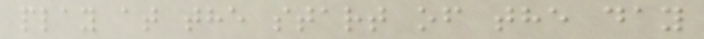play at the start of the day
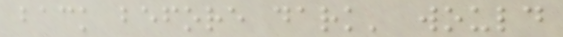back before dark' would
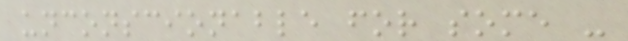unconscionable for some -
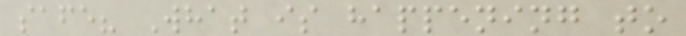safe? What is happening to
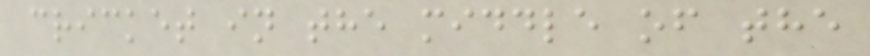cricket in the middle of the
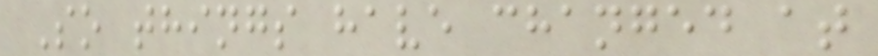So things have changed at
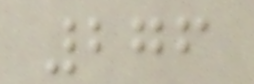276
